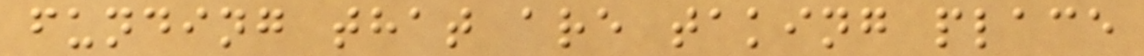funding that are taking place
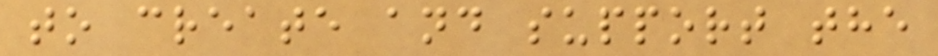to create and support the
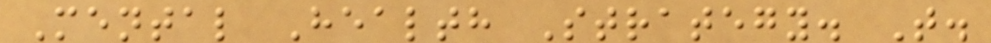Mental Health Strategy. T.
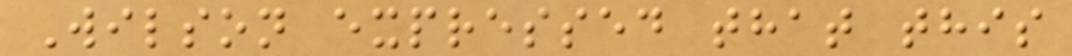Wilson expressed that this
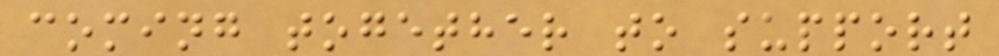coming together to support
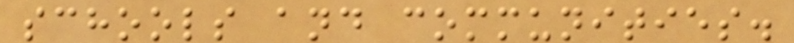schools and communities.
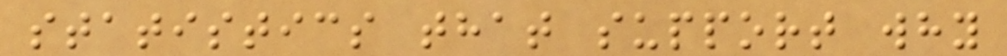statistics that support why
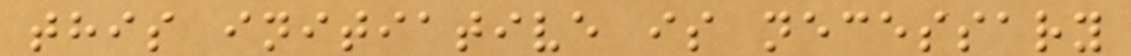this initiative is necessary
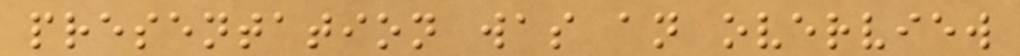presentation was an overview
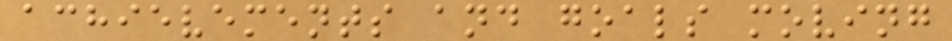achievements and goals moving
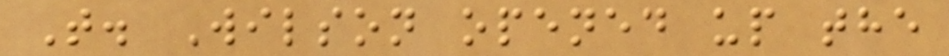T. Wilson opened up the
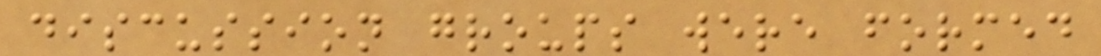discussion groups were formed
